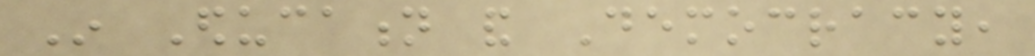In Education and Democracy,
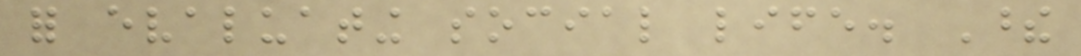for evaluating social life. These
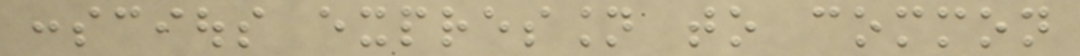conscious expression to common
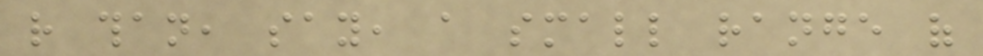rather than, say, a small range of
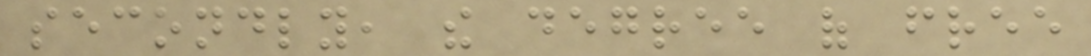secondly, the degree of free
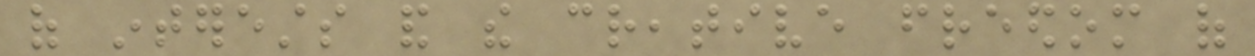of interests and the creative freedom of
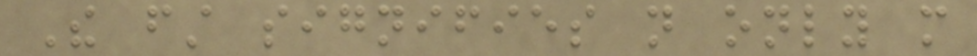The first signifies not only more
